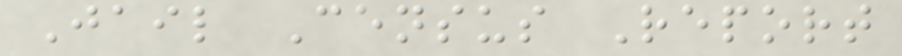Jail Census Report
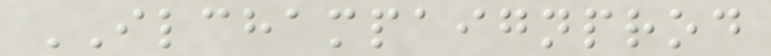ILCHAMPAIGNPROD
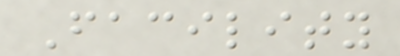Facility
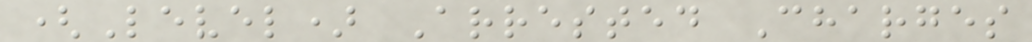(Level) Arrested Charges
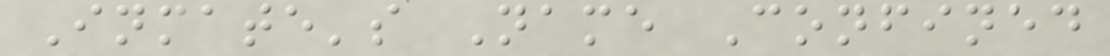Inmate's Name Confined
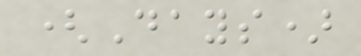(Days)
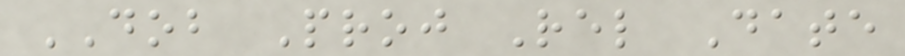DOB Proj Rel Date
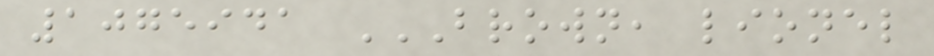1075941 BROWN, LIONEL
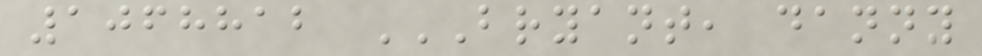1068812 BRYANT, DANNY
